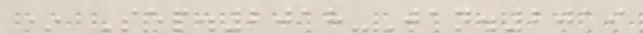* Sep.2018-Jan.2019
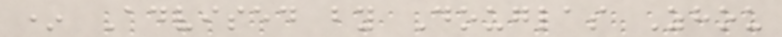* Advised by Douglas Zhou
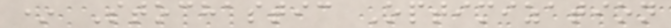* Stochastic Optimization
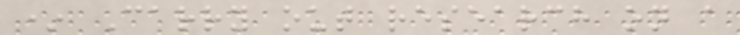* Carry out research on a
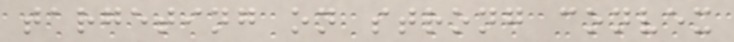targeting on strong convex
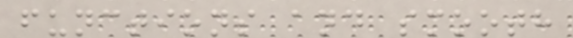functions and smooth
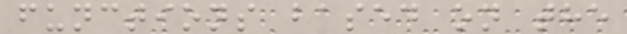functions based on the
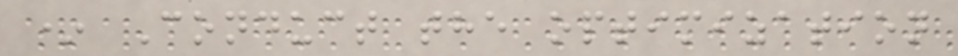* Conduct the optimization
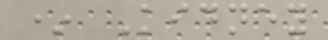* Kidney
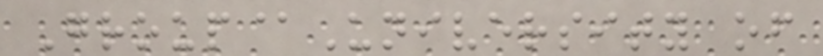Group@University of
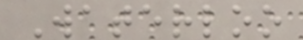Waterloo
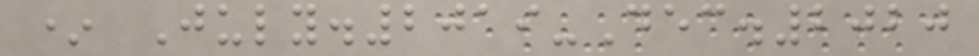* July.2019-Dec.2020
